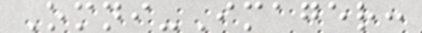Omni-Imager:
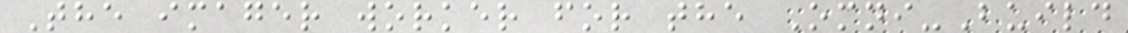The imager worker for the Omni-Build
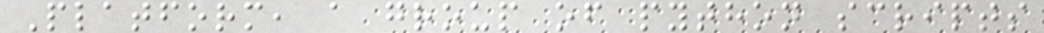Platform, a group of python scripts
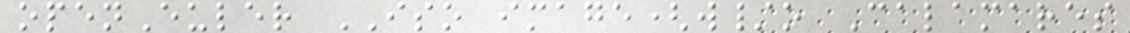openEuler ISO image(w/o Calamares
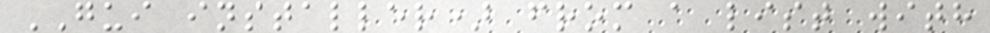GUI installer) from a list with
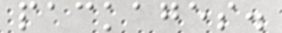packages.
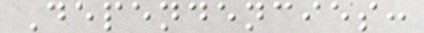Dependencies:
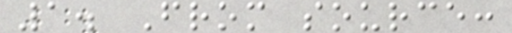1. From source:
